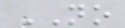NO
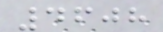4608
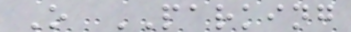O PARKING
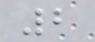2
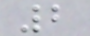2
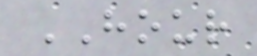HOUR
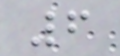6
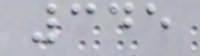345
